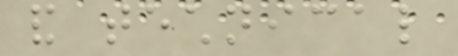and technical
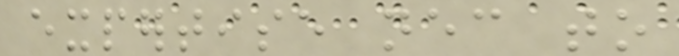expertise necessary to
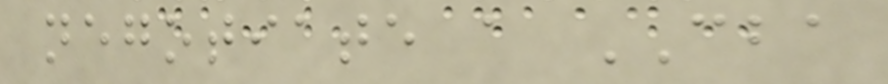negotiate a CBA
